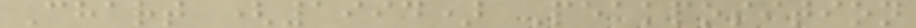Chart (1994) Peakposition
